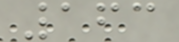163
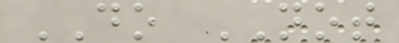DO NOT
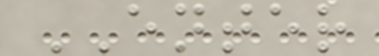ENTER
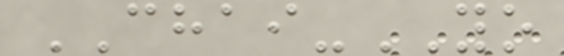CHAI-YO
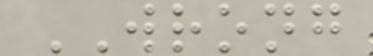WRONG
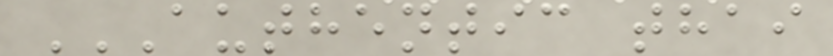AUTHENTIC THAI
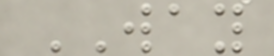WAY
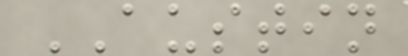AUSTIN
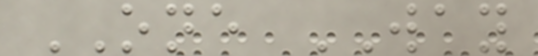ONE WAY
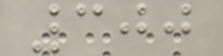300
